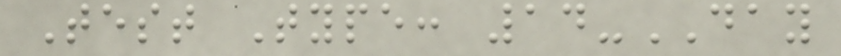Test Type: 14-DAY
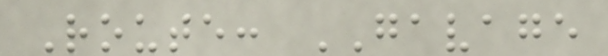Route: GAVAGE
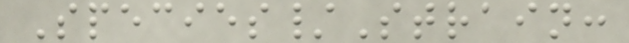Species/Strain:
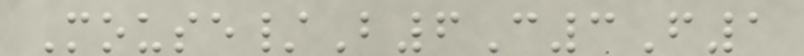Mouse/B6C3F1
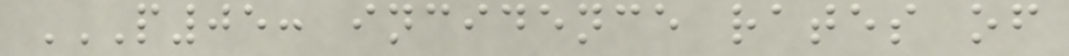P05: INCIDENCE RATES OF
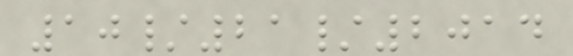10/21/2014
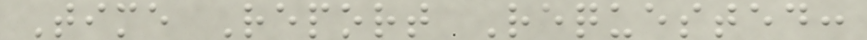Time Report Requested:
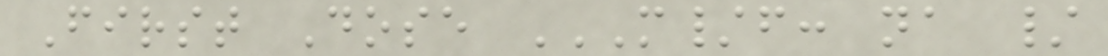First Dose M/F: NA /
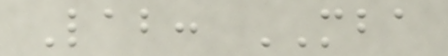Lab: MBA
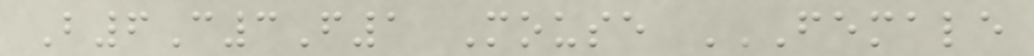B6C3F1 Mouse FEMALE
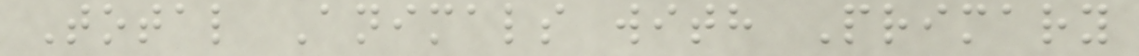Total Animals with Primary
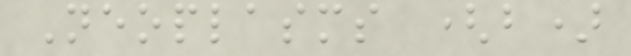Neoplasms (b)
